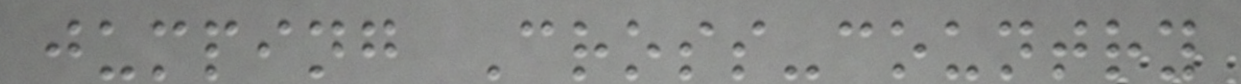jumping Cross-country
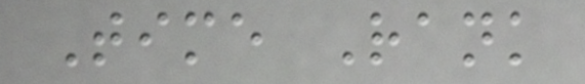Time Rank
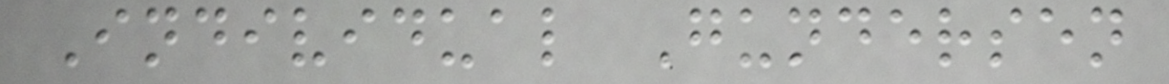Individual Gundersen
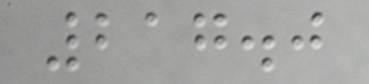217.0
